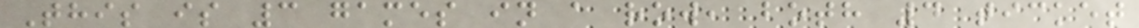This is 3 games in a row, both 4 ticket
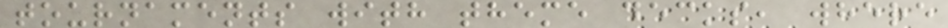tournaments with theme decks, where
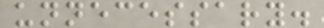unnecessary.
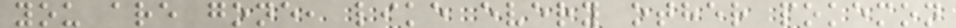you are gone, like every other pokemon
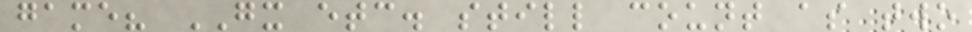game? GX etc. still count as two
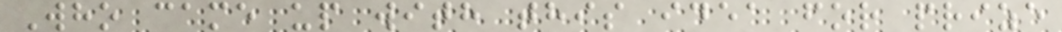Who came up with this idea for prize
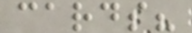cards?
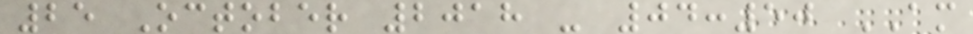25 October 2018 - 04:50 AM
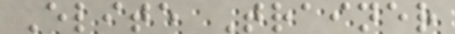Elite Trainer
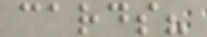cards?
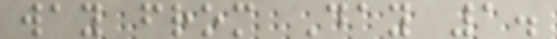way from Day 1.
